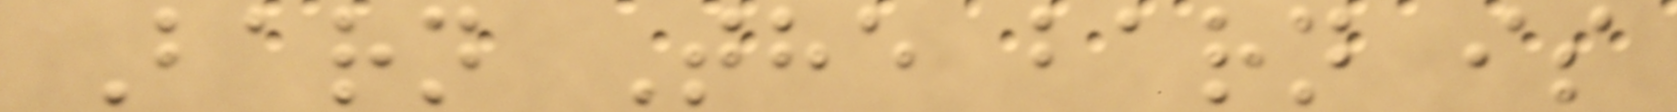Barn The barn is
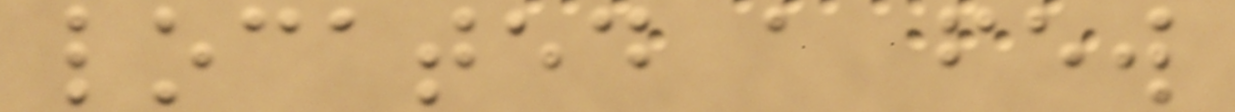located a few
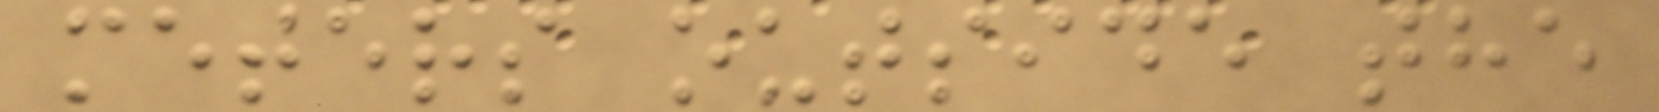meters outside the
